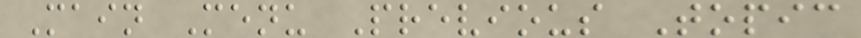Main Menu Previous Topic
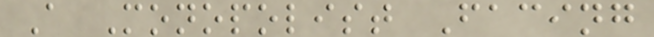A Monopolist Facing
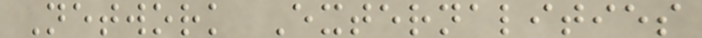Network Externalities
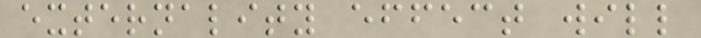externality effect will
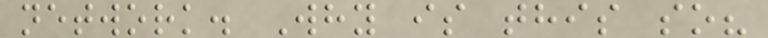network. Why is this so?
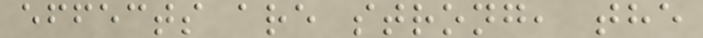effects are strong, the
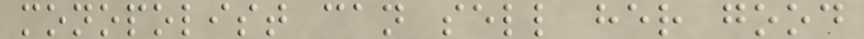monopolist can sell her good
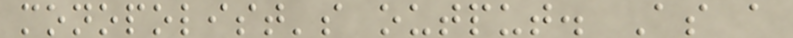monopolist's output. As a
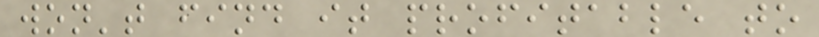won't find it profitable to
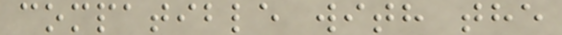compatible with the
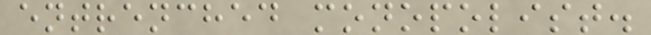entrenched monopolist.
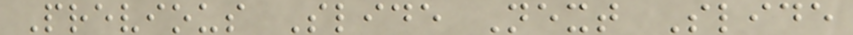Previous Slide Next Slide
